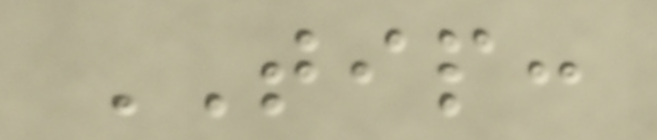TIP:
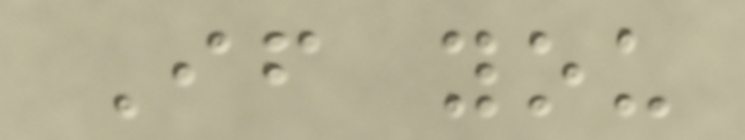If you
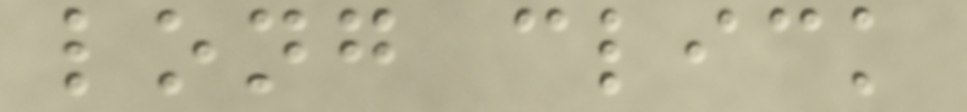long click
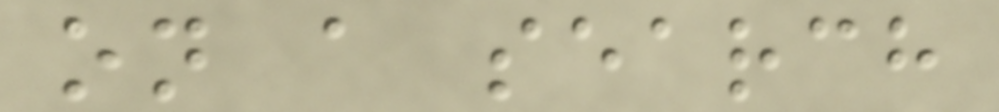on a search
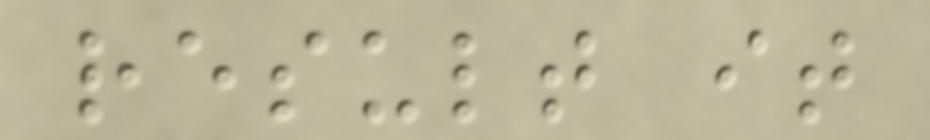result it
